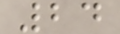24
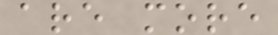are more
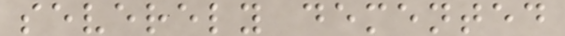severely demented
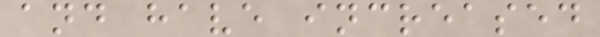and have increased
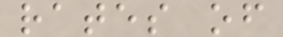rates of
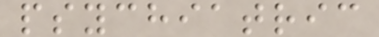psychiatric
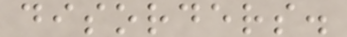disorders.
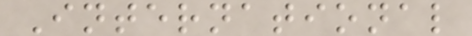International
